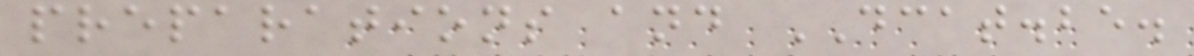preparations and DCAT.be.
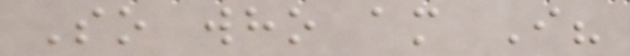So who am I?
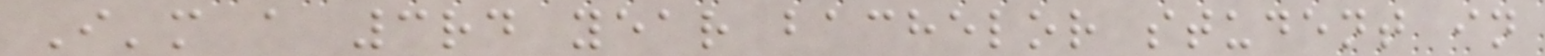I'm a 3rd year bachelor student in
